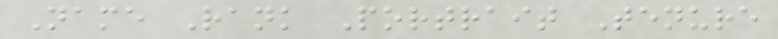Name Rank Portrait Tenure
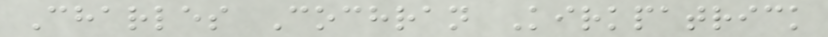Charles Cochran Kirkpatrick
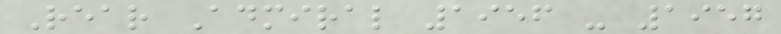Rear Admiral 1956 - 1957
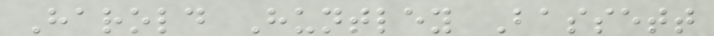Harold Huntley Bassett
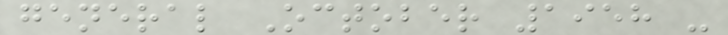general October 1958 -
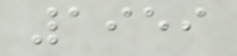1959
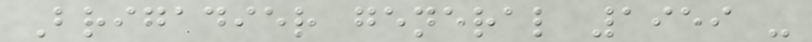Brigadier general 1959 -
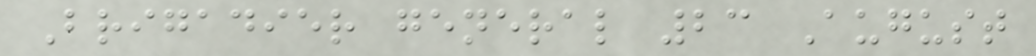Brigadier general 23 August
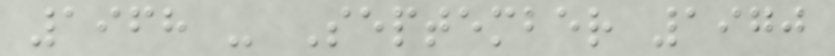1968 - September 1970
